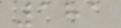181
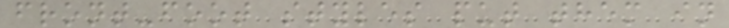front-foot styles put them in
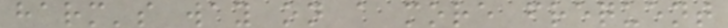harm's way on a more frequent
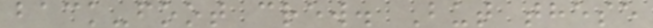back-foot crew. But these
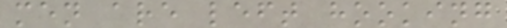men are left hooking
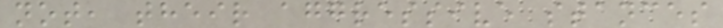not, their aggressive stances
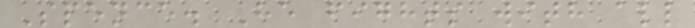Spence. He fights with all
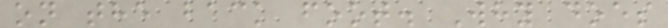on the back foot. Why does
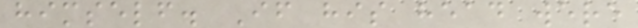himself. If his head were
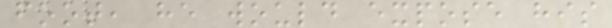foot, he would expose his
